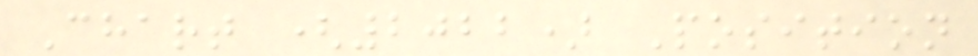Chart (2022) Position
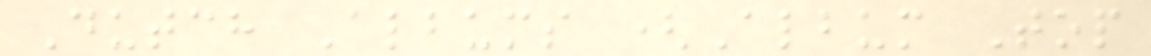Dutch Albums (Album Top
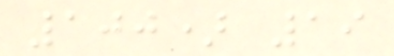100) 19
